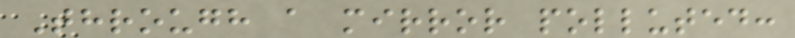Through a mirror polluted:
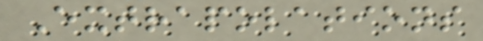Extrapolations
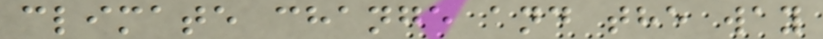climate change and the way
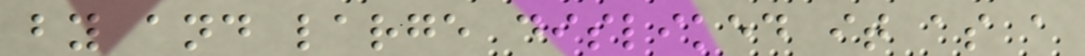by and large disliked it as a
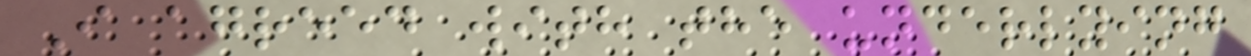I agreed with the underlying
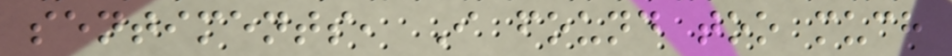sentiments, I found too much
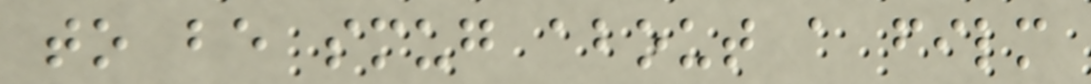to be smug about a film
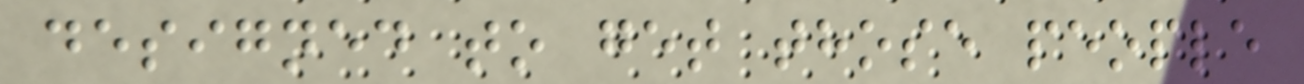designed to get those people
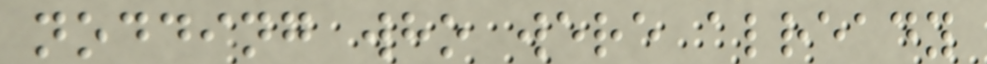nodding who were already
